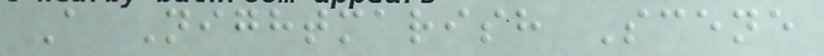A Nightmarish Scene
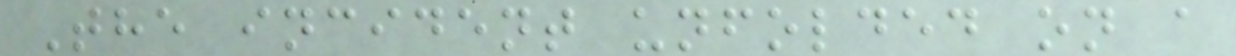The incident unfolded on a
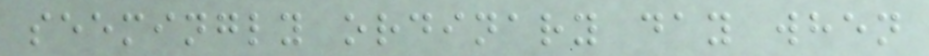seemingly ordinary day when
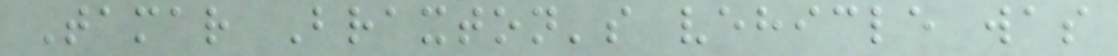Tamar Braxton's vehicle was
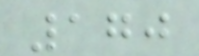170
